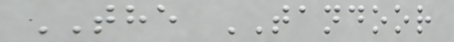THE TANDOOR
